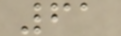61
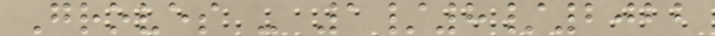Groves - 1/8/2022
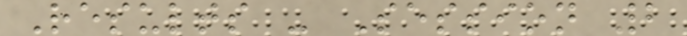Results - Session 2
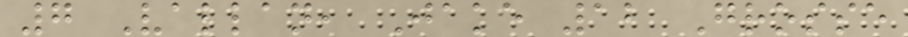7 Vallan, Jake 12 Grosse
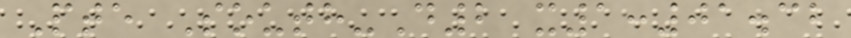Pte South-D2 x1:01.32
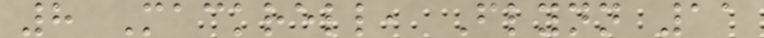8 Mackrell, Flynn 11
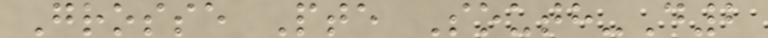Grosse Pte South-D2
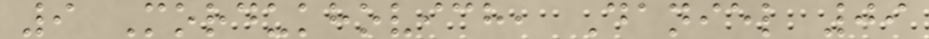9 Mordukhovich, Daniel 09
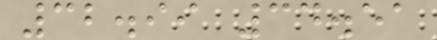32.99 34.51
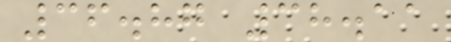36.87 38.11
